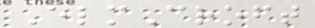ElmCroft
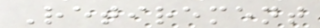Retirement
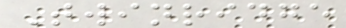Twinridge
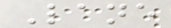Lane
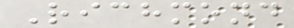Richmond
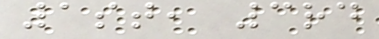1st, 3rd
